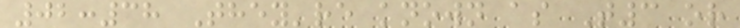02:38 They're known as T3 or
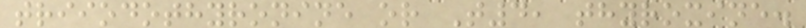triiodothyronine or T4, thyroxine.
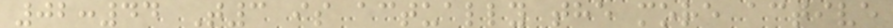02:44 T3 is actually the more active
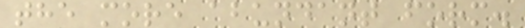the more abundant form.
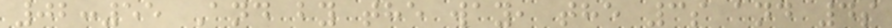02:55 And by the way, the 3s and 4s
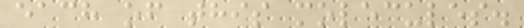each of this molecules.
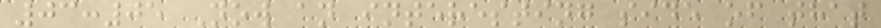03:05 Now an interesting side of that
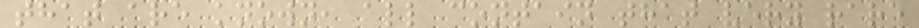that are known, all contain that very rare
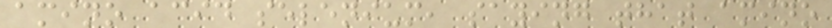amino acid selenium, saying that amino
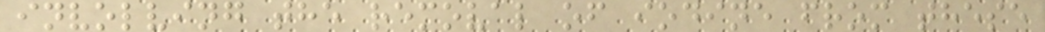involving the removal of iodine from these
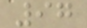97
